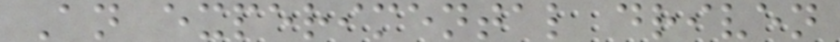An experimental driven
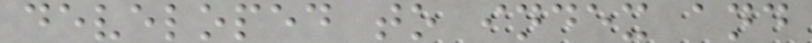developed to index and
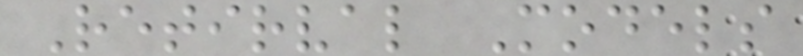Retirval Models
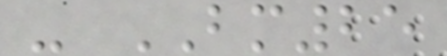- BM25
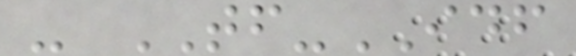- TF-IDF
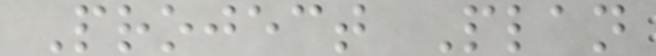Project Plan
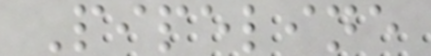Pipeline
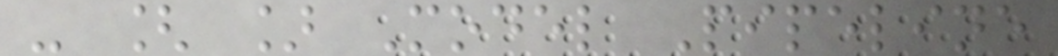- [ ] Model Pipeline
